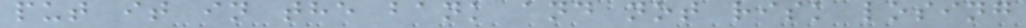put it in the bank and not risk losing
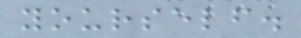yourself.
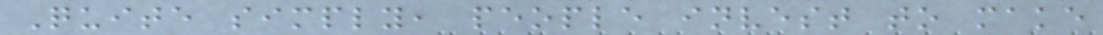Quite simply, people invest to make
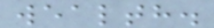wealth.
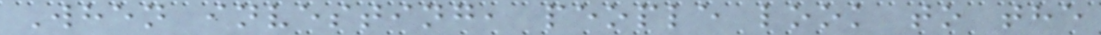When investing, people look to the
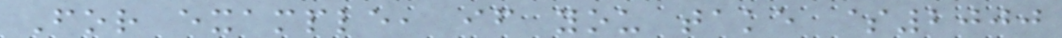For example, if you take $2000
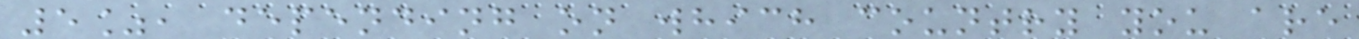5%, depending on which country you are
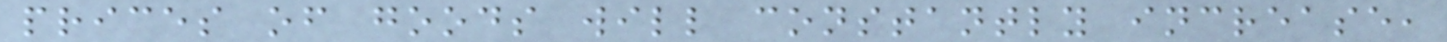prices of goods will constantly increase,
